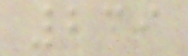239
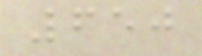650
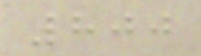800
